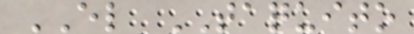EL TAQUITO
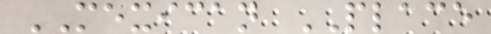MEXICAN PLACE
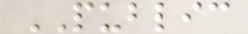PUBLIC
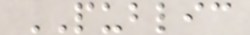PUBLIC
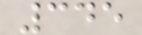345
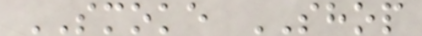SMOKE SHOP
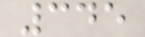345
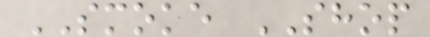SMOKE SHOP
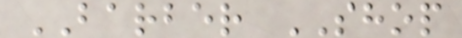BARBER SHOP
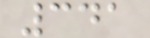341
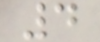4
